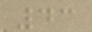43
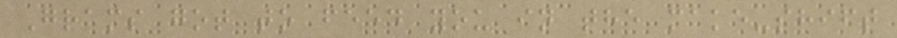Grams got to feed you in the make-shift
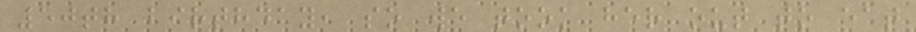50th birthday, so we took her out to eat
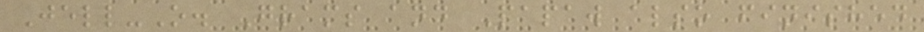Jell-O. Grams and Papaw also finished
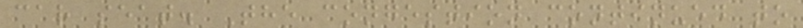car seat. The congestion continued to
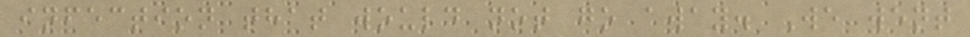infection that would not go away. We went
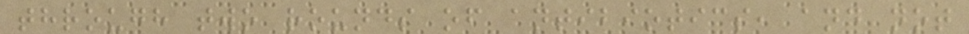through two rounds of antibiotics, and not
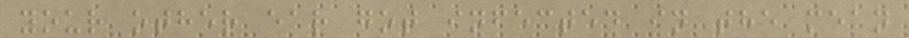your other ear got infected in the mean
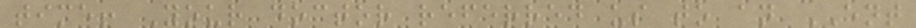time! Your doctor referred us to an ENT
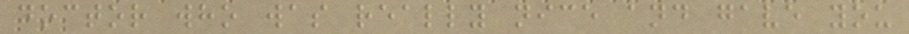doctor who was really nice and gave you
